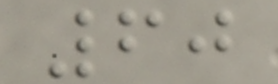60
